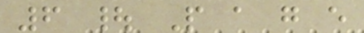6 | P a g e
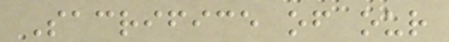Sacrifice of our
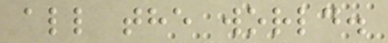all the world.
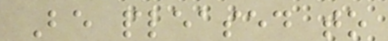Be pleased to
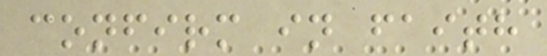confirm in faith
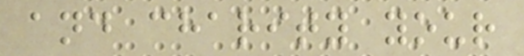and charity your
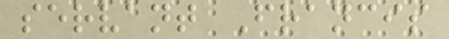servant Francis
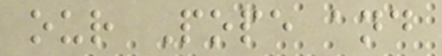our Pope and
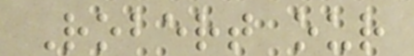Robert our
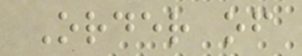Order of
